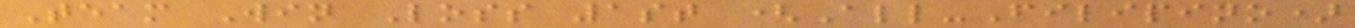Team Win Loss 1st (All-Filipino)
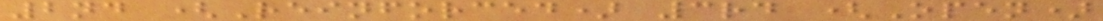2nd (Reinforced) 3rd (Open)
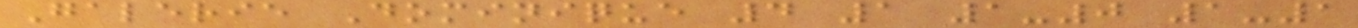Galerie Dominique 4 1 1-0 1-1
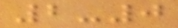2-0
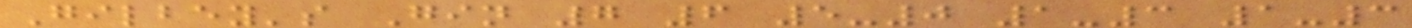Gilbey's Gin 7 6 5-0 1-3 1-3
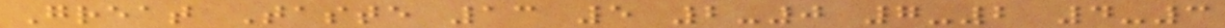Great Taste 13 5 2-0 7-2 4-3
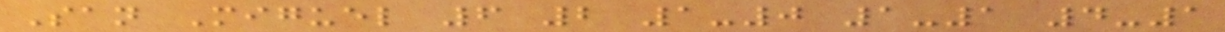San Miguel 6 2 1-0 1-1 4-1
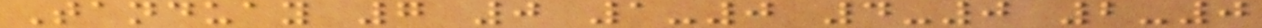Tanduay 7 0 1-0 4-0 2-0
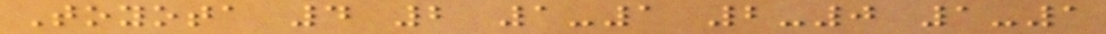Toyota 4 2 1-1 2-0 1-1
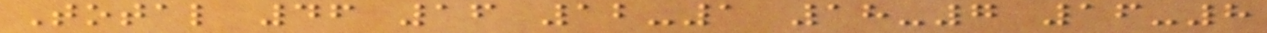Total 46 16 12-1 18-7 16-8
